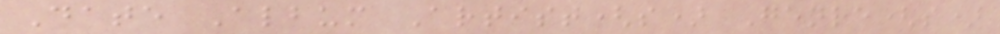Date Album Artist(s) Genre(s)
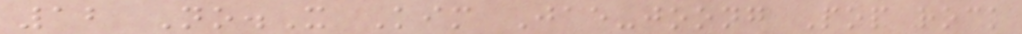12 No.X Kim Jae-joong Pop rock
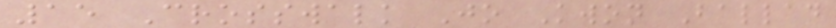15 Crosswalk Jo Kwon Ballad
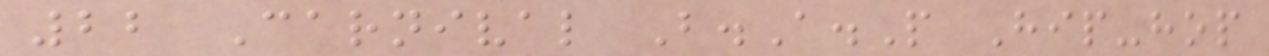22 Carnival B.A.P Hip-hop
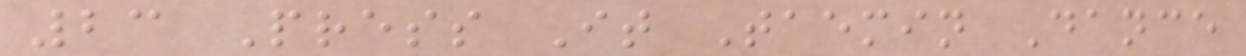23 Press It Taemin Dance
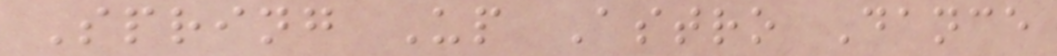Spring Up Astro Dance
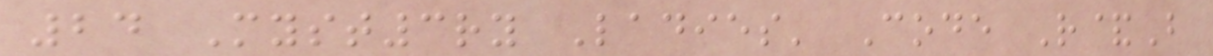24 Myst3ry Ladies' Code R&B
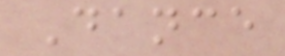Dance
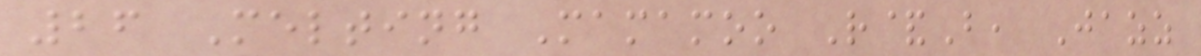26 Melting Mamamoo R&B, Jazz
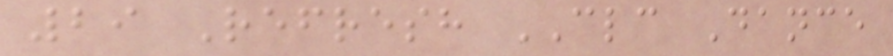29 Refresh CLC Dance
